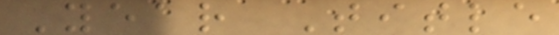Year Title
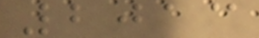2013
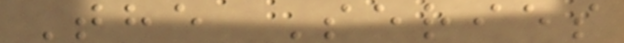The Series
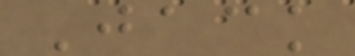Jack
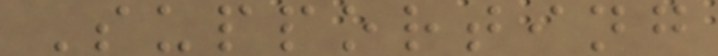Supporting
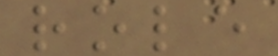role
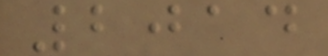2014
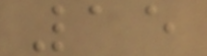15
